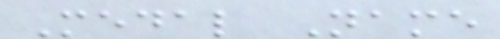Medal Name
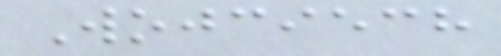Wojciech
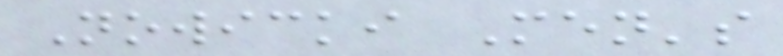Nowicki Men's
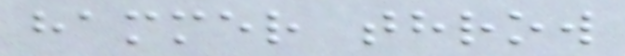hammer throw
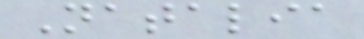Natalia
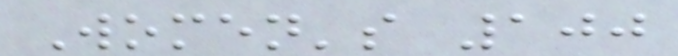Women's 100
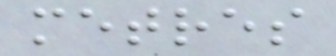metres
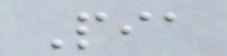Pia
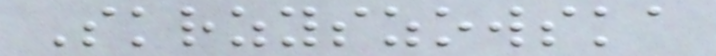Skrzyszowska
